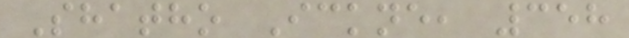Shatho Ickne, 358
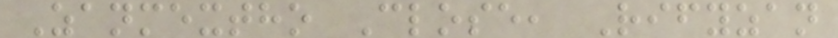Zanmextho Close, Rifyzan
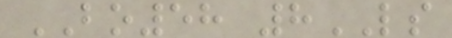BO58 8LS
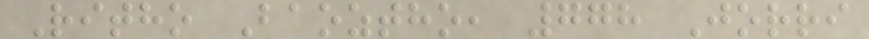Ritho Baoztho, 778 Jorri
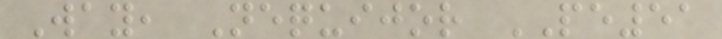Way, Nequijor PE51
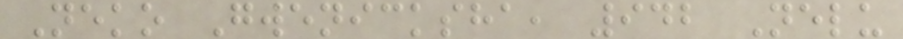Neko Gwenicksha, 942 Nelu
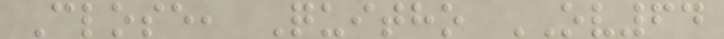Close, Quitho OV64
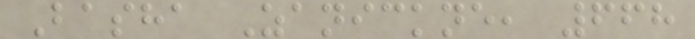Basha Zanickne, 668
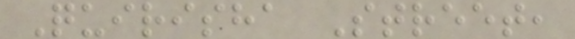Quirisha Street,
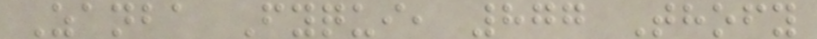Zanba Fyqui, 877 Thofy
